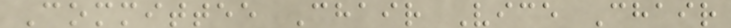Committee Chair Vice Chair
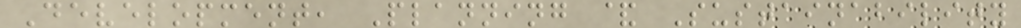Development, Planning & Sustainability
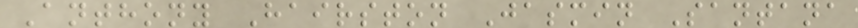Anthony Hairston Jasmin Santana
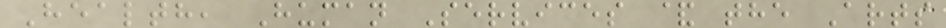Health, Human Services & the Arts
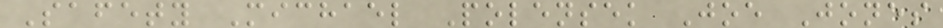Safety Michael Polensek Joe Jones
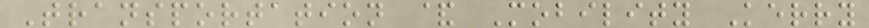Transportation & Mobility Kerry
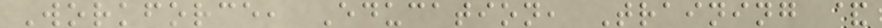Workforce, Education, Training &
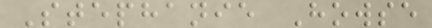Stephanie Howse
